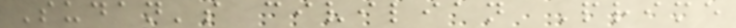Sudan's civilian Prime
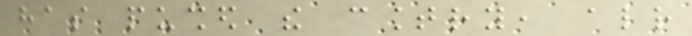has pushed the country, already
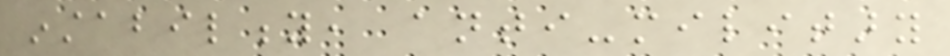instability, anti-military
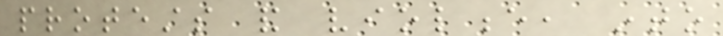protests and violence, into
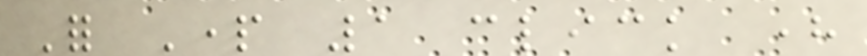For Part 1 click here
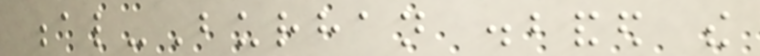al-Burhan disbanded the
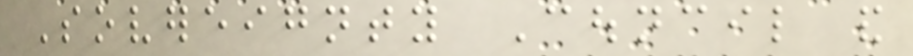Sovereignty Council and
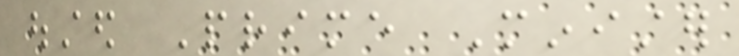ousted Prime Minister
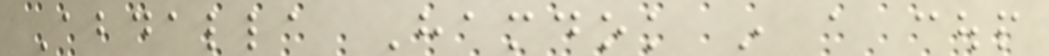Abdalla Hamdok in a coup
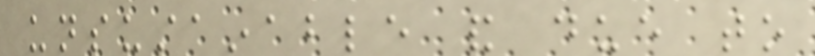unsustainable and due to
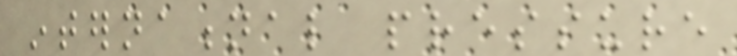international pressure
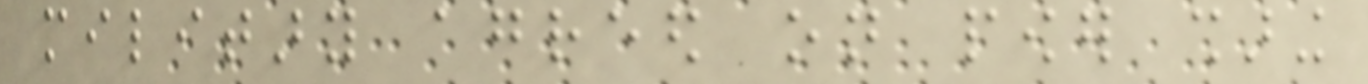military agreed on power sharing
